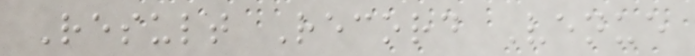Result Record Venue
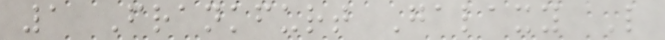1 Frankfurt Galaxy L
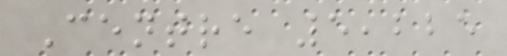Centre 5,225
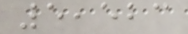5,523
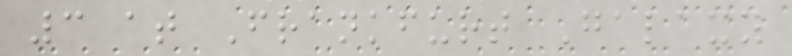3 at Frankfurt Galaxy
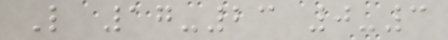L 17-23 0-3
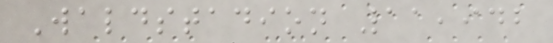Waldstadion 11,942
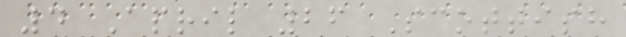4 April 26 Scottish
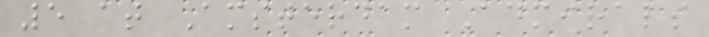5 at Amsterdam Admirals
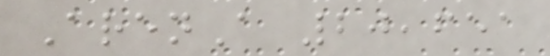ArenA 20,651
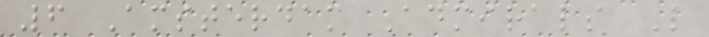6 Amsterdam Admirals L
